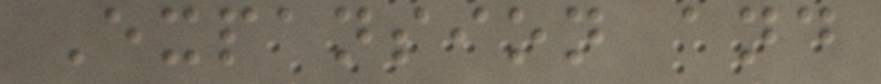Expansion and
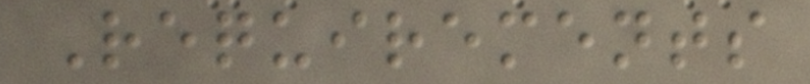Requirements
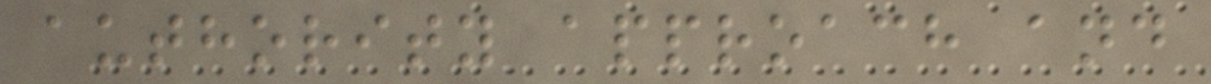authority approach and
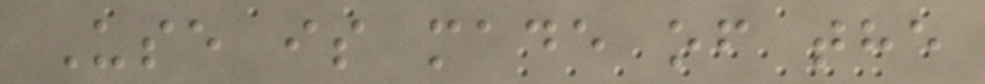Use is made of the
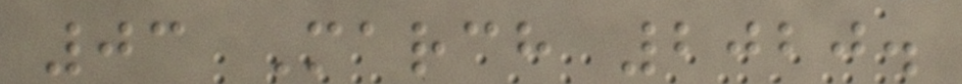03 March 2020.
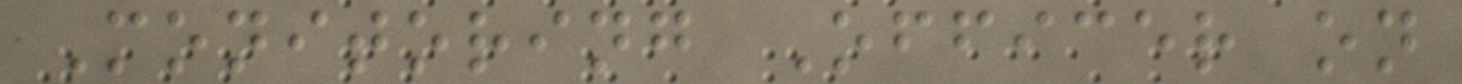Monitoring Officer on
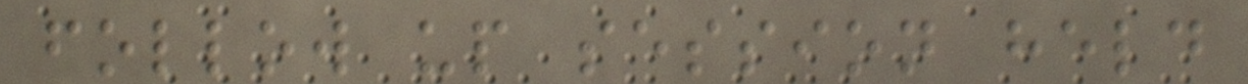follow up session held
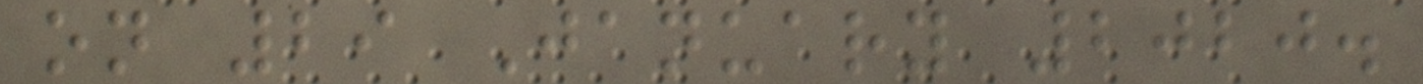on 29 January 2020.
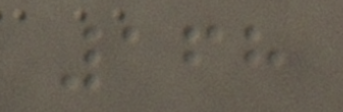168
